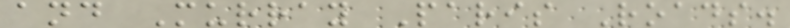and Murray Paris Roads.
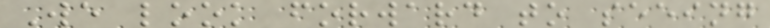We look forward to seeing
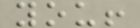you!
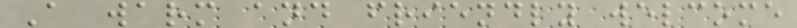A warm and friendly welcome
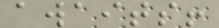awaits!
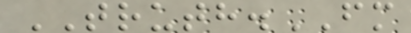TRUTH.FM
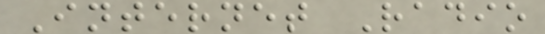Internet Radio
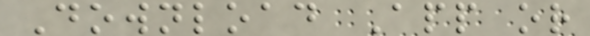Download App or
